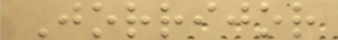Jorrijor
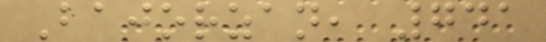Bajorzan, 741
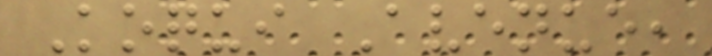Koqui Avenue,
